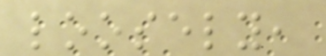loosely,
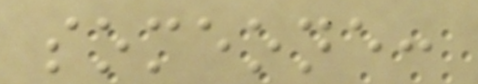someone:
